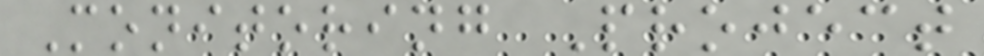Monitoring Project
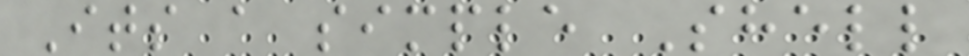Its a simple Shell
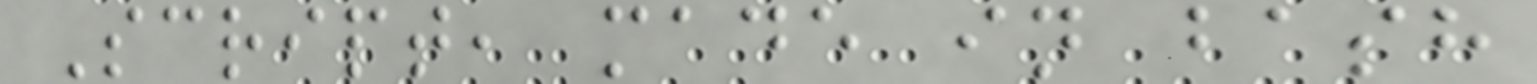Script, made in bash
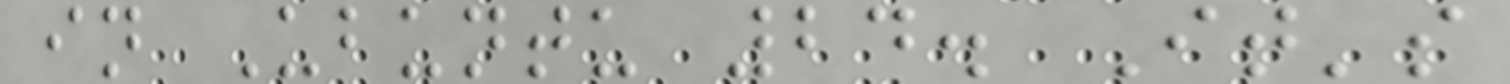in Ubuntu 24. It's
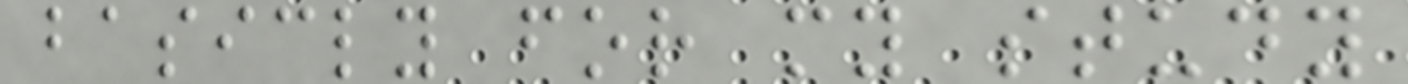basicly for my study
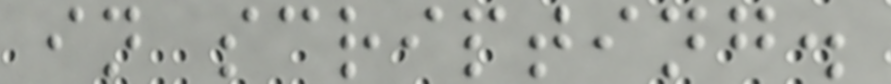in scripting.
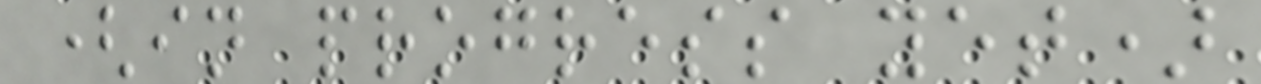(in progress yet)
